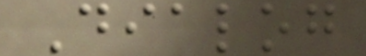Dialog
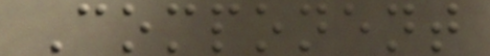Component
